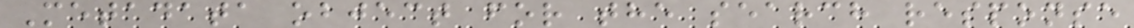Metadata object for the search response
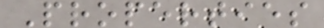Properties
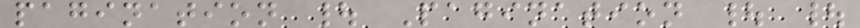pagination | Pagination | |
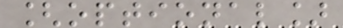[optional]
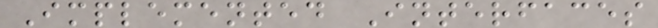Implemented Interfaces
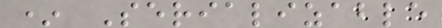* Serializable
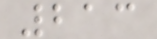213
